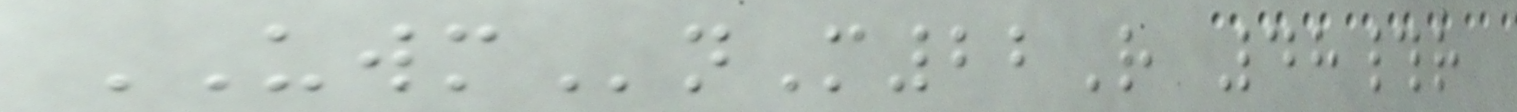UWMnM22R 48#r
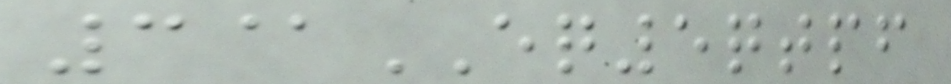3@EQ5qtpf
